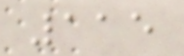115
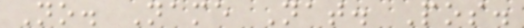No. Name Nat. Pos.
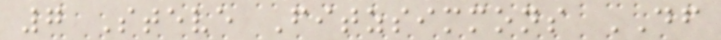7 Steve Fitzsimmons DF
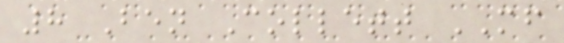8 Ben Collett MF
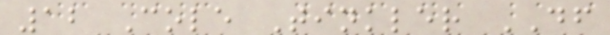12 Cole Tinkler DF
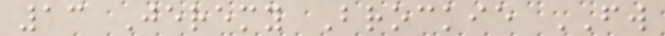13 Jeremy Brockie FW
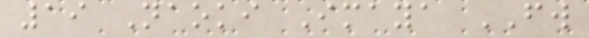19 Naoki Imaya FW
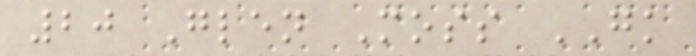20 Glen Moss GK
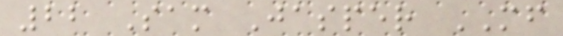22 Sam Jasper MF
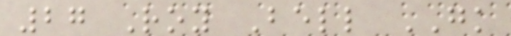27 Roy Bell GK
